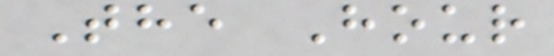The Hour
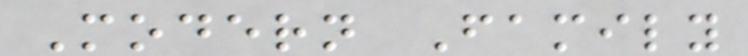Modern Family
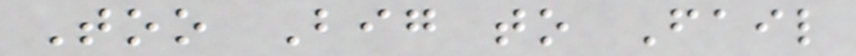Too Big to Fail
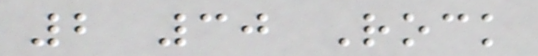2 30 Rock
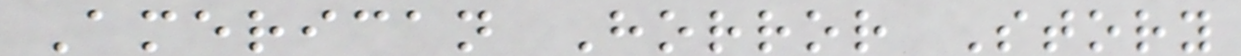American Horror Story
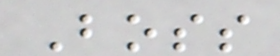Boss
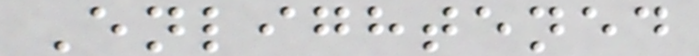Enlightened
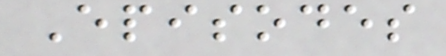Episodes
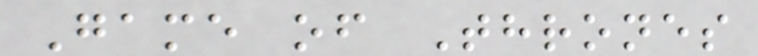Game of Thrones
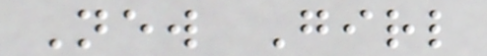New Girl
